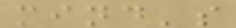mind's
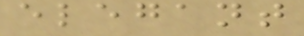elegant
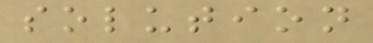solution
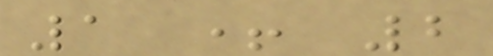1 + 2
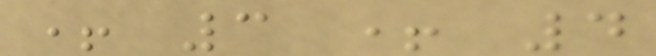+ 3 + 4
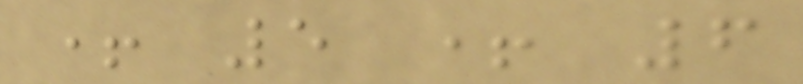+ 5 + 6
